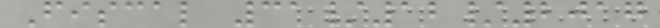Fiscal 31/12/2017
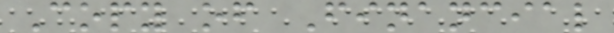Copy of Financial
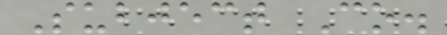Subject Co.
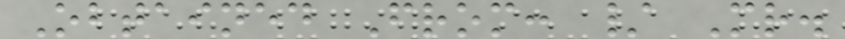Obtained From: / Mr.
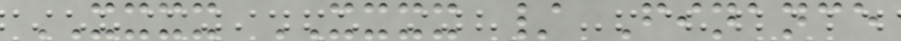XXXX XXXX / Finance
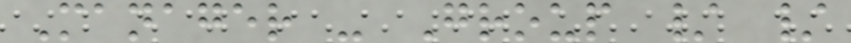Manager - Group / /
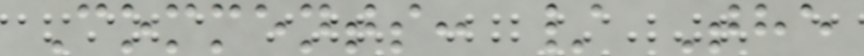Comments: / The
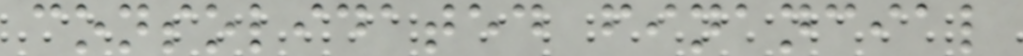consolidated financial
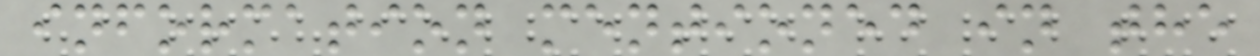information mentioned in the
